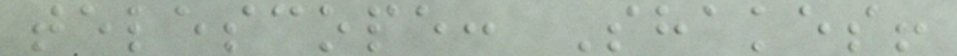telescope: Shakes!
